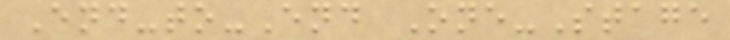End-to-End One-Stage
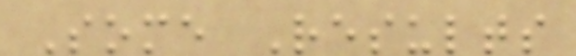Some Results
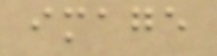image
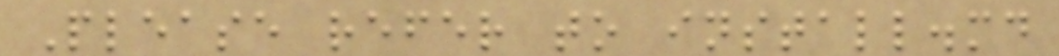Please refer to install.md
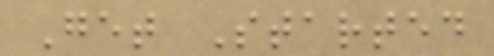Get Started
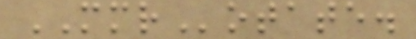MMRotate.
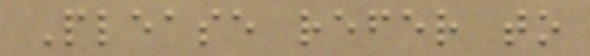Please refer to
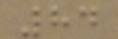84
